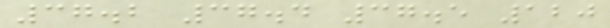37.2 37.4 37.5 120
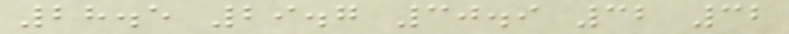28.5 29.7 30.9 32 32
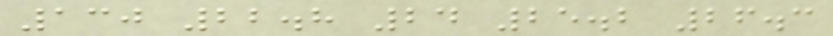130 22.8 24 25.2 26.3
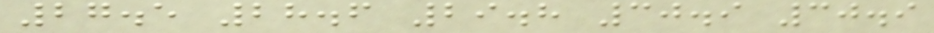27.5 28.6 29.8 30.9 30.9
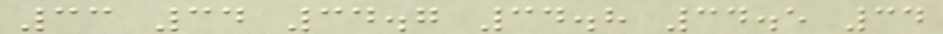33 34 34.7 34.8 34.5 34
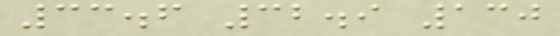33.6 32.9 130
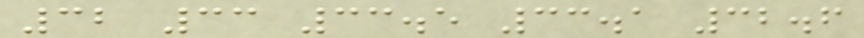32 33 33.5 33.1 32.6
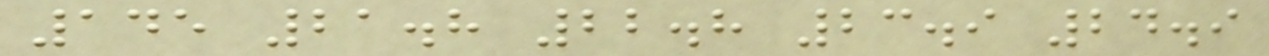145 21.8 22.8 23.9 24.9
